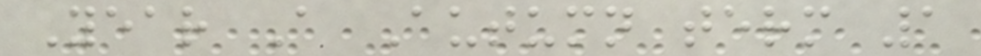Year A Autumn term 1
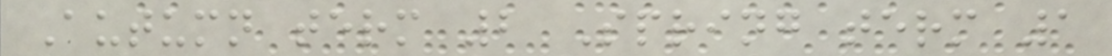Autumn term 2 Spring term 1
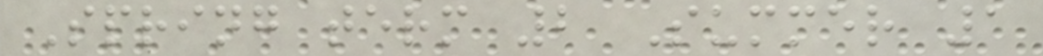Spring term 2 Summer 1
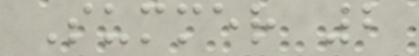Summer 2
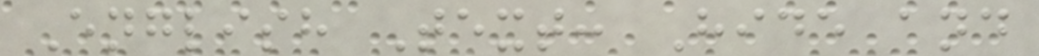English Text: Hide and
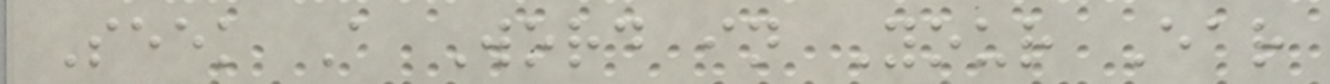Seek A Word in Your Ear
